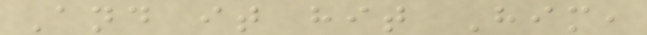And it hit Him,
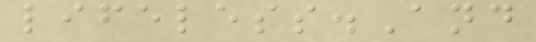lifeless.And
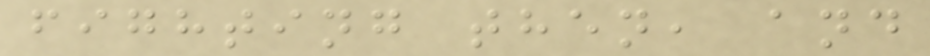fighting then, and
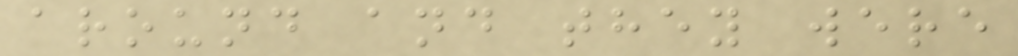around and they were
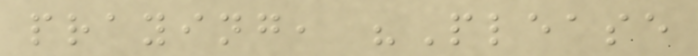praying, "Please
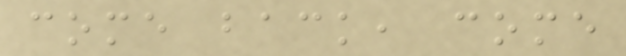come back, come
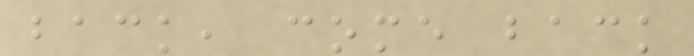back, come back
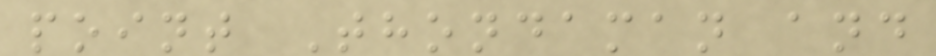point Thondaman and
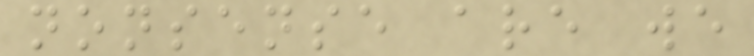nonsense are we
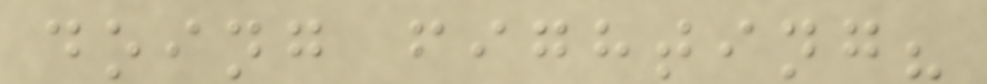doing fighting?
